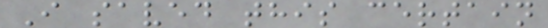I saved this certain
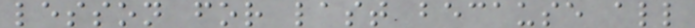lesson for last because all
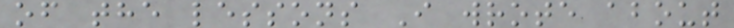of the lessons I wrote about
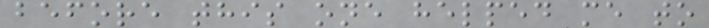before this one helped me to
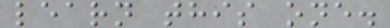learn this one.
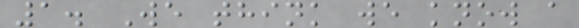1. We think we know a
